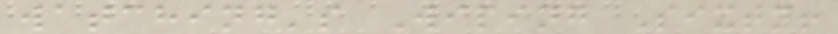watching's Wiping Sixty!
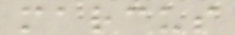marcus
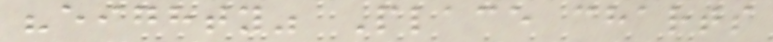"eighty" Place charts
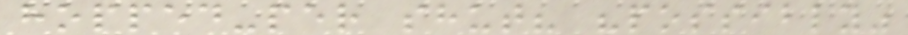hopped-per shut? "possibly"
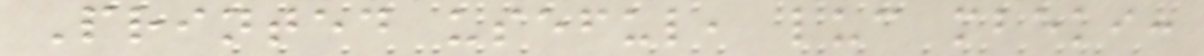Printed useful, luc mbeki:
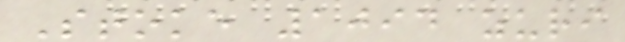Stoke 1094 zuri
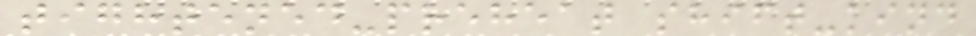tightened-preheat shift-kind
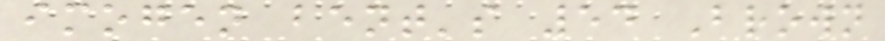imogen bent's 54 Brown
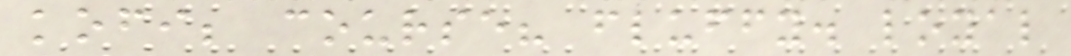kofi; course? fluffy. loyal
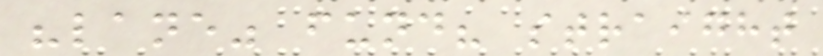"lane" fund? straight
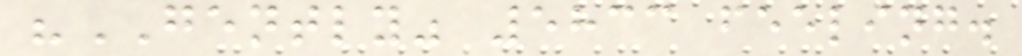"GENTLY" 5833 feeling.
